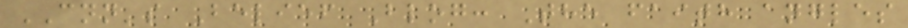CNN's Belief Blog: The faith angles
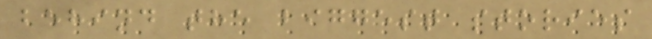behind the biggest stories
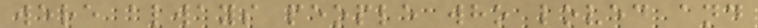were always people who loved and
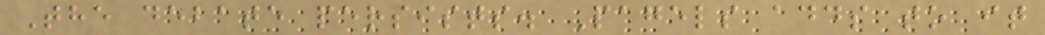The debate persists. Pagels adds to it
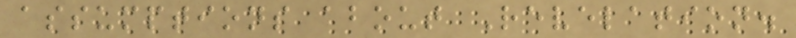assumptions about Revelation.
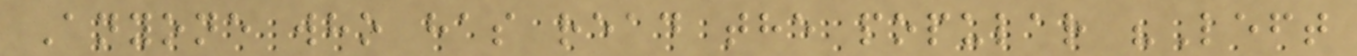Anyone who has read the popular "Left
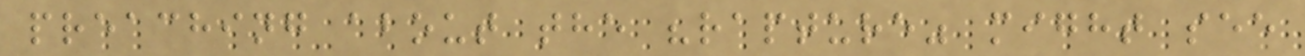preaching about the "rapture" might see
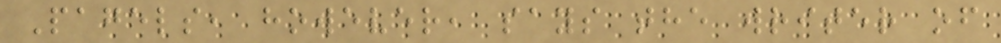Pagels, however, says the writer of
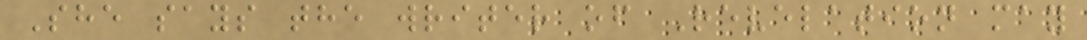She says the writer of Revelation may
